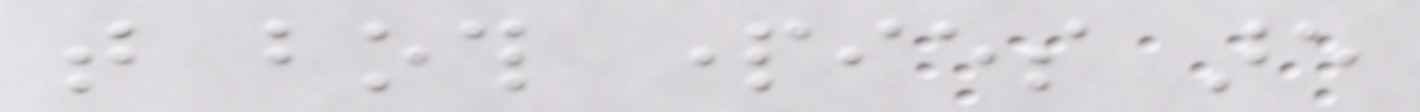that both parties are
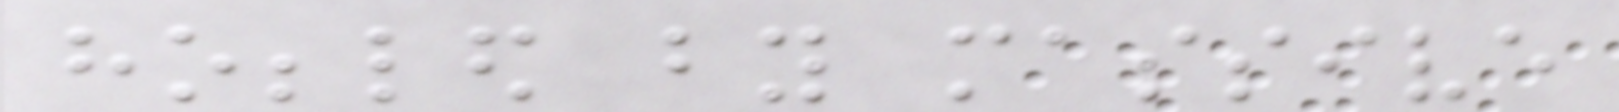hobbled by massive
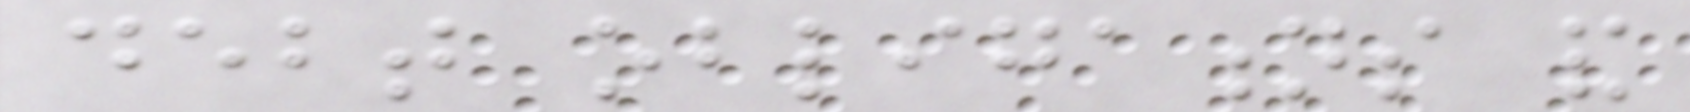debt obligations and
